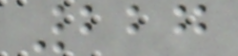227
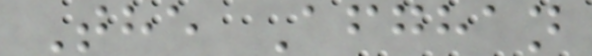The Afghan
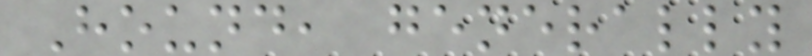Hound, generally
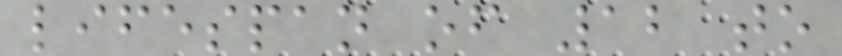lifespan of 12 to
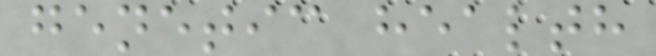genetic health
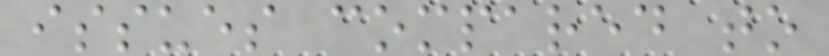issues compared to
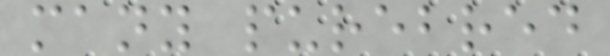many purebred
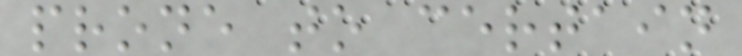prone to certain
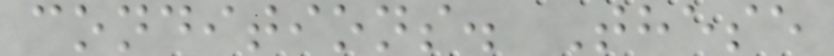conditions. These
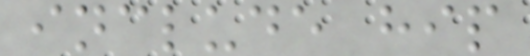include hip
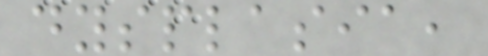dysplasia,
